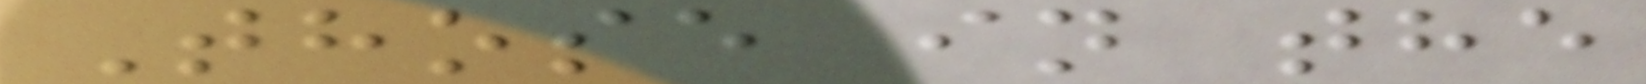Those in the
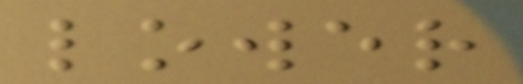lower
